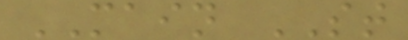MAIN ST
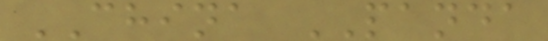CHINA PANDA
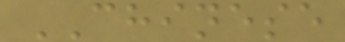CHINESE
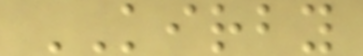KIRBY
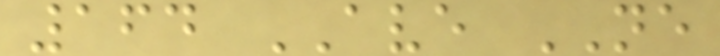164 AVE NE
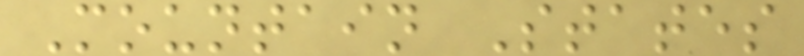Mountain States
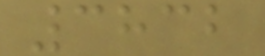3832
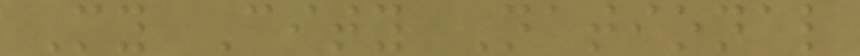My City National
